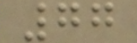77
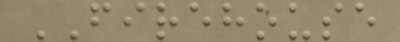FIREHOUSE
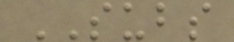SUBS
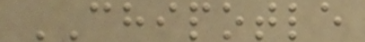CHIPOTLE
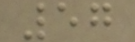57
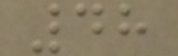48
